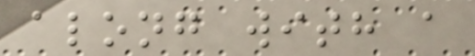along with a
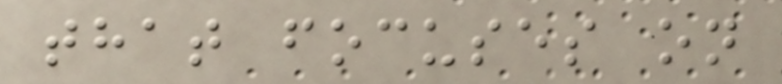that focuses on
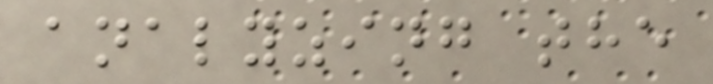analyzing the
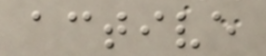active
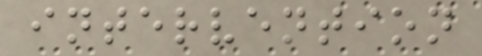intervention
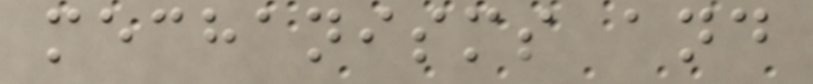mechanisms and
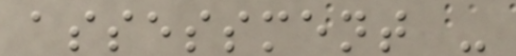assessment -
